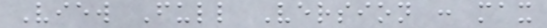View Full Version : max
